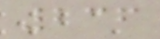236
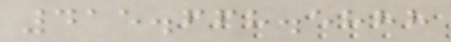415.668.5888
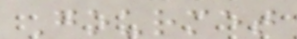Gourmet
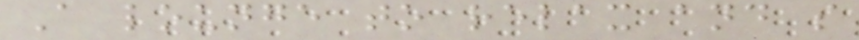A lounge to relax and s
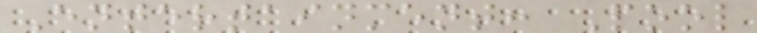Entertainment: Pool
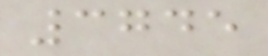3745
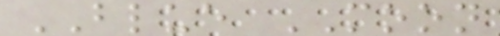BLUE MOON
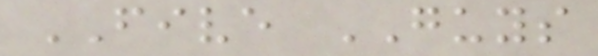FIVE GUYS
